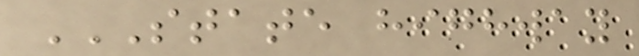STATE HIGHWAY
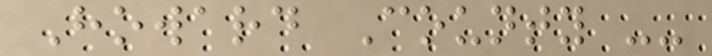Howard County --
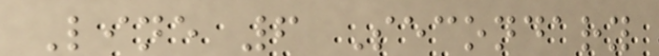Line 6 Secondary
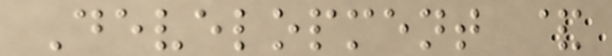Development &
